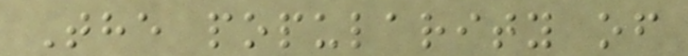The popularity of
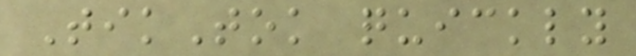TikTok quickly
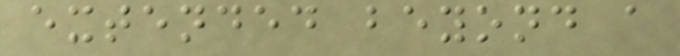extended beyond a
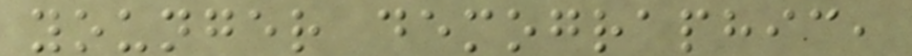younger demographic,
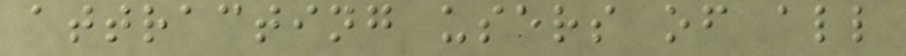attracting users of all
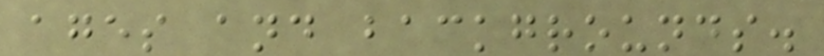ages and backgrounds.
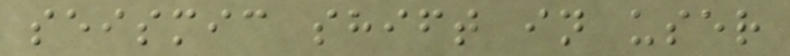seismic shift in user
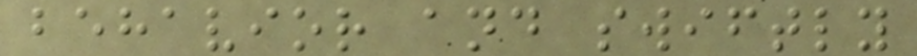behavior and swiftly
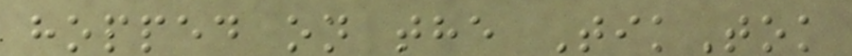hopped on the TikTok
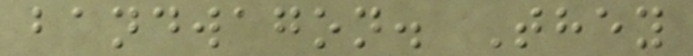bandwagon. They
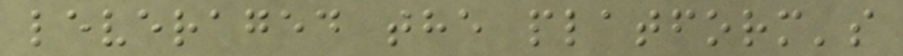leveraged the platform's
